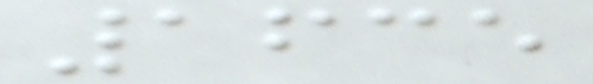1635
